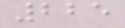225
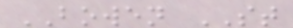BOWEN ST
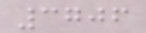3706
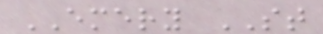EMERY ST
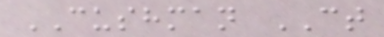CUSHMAN CT
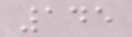145
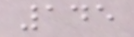145
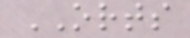ORTS
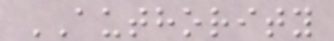AUTHORITY
